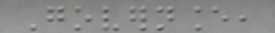Governance,
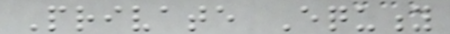Private Equity
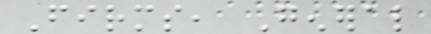Firms, General
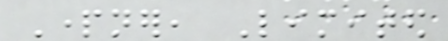Partner, Limited
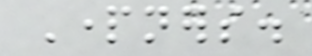Partners.
